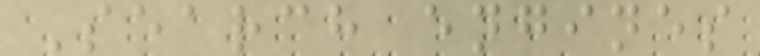Search engines
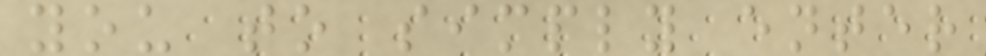you to simply enter
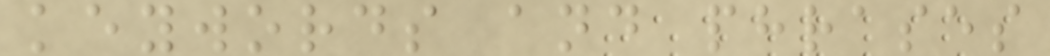keywords and phrases
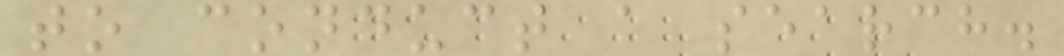to conduct a search.
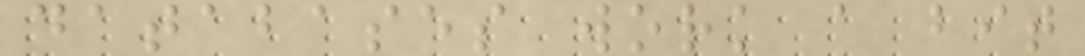databases work a bit
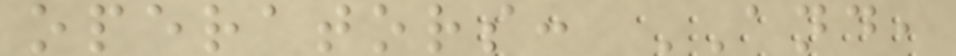operators: AND,
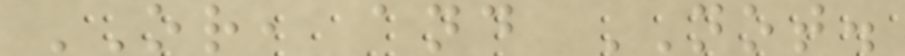OR, and NOT.
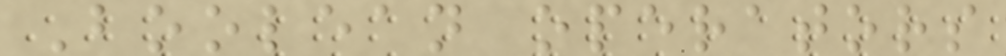Boolean operators
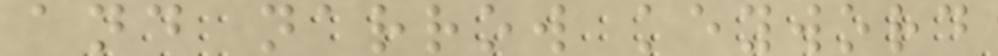and narrow keyword
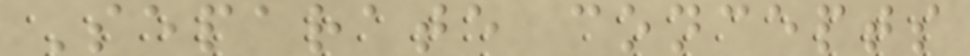Separate concepts
